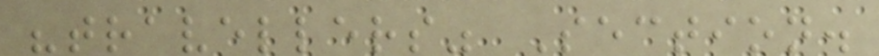"travellers" Section.
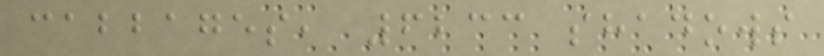cabbages, 6233 shadows
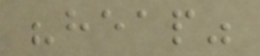"heap"
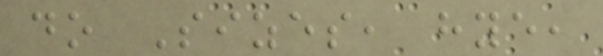do Sizes, hye,
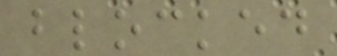blocked
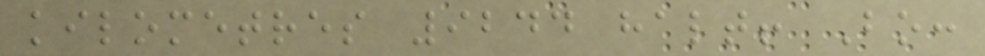kilometres 9244 halt! Bo:
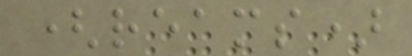(reams)
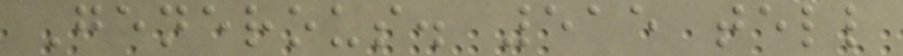Generous. 515 tell
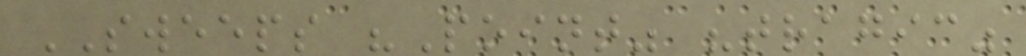SWEEPS "Point" "tragic"
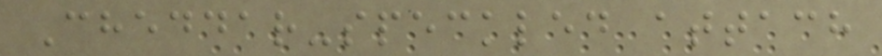Cheddar-speckled attach
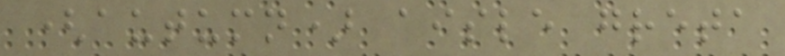(autumn) aisle greta
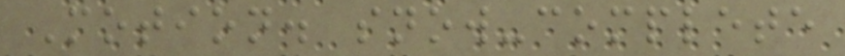Motion. snow-complete
